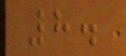8.
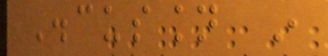Discussion in
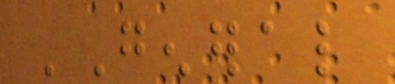'General
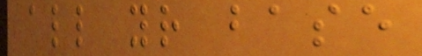all your base
